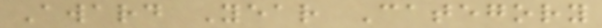Award Year Category
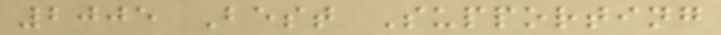2005 Best Supporting
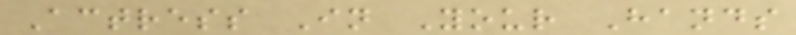Actress In Your Hands
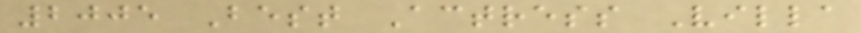2005 Best Actress Villa
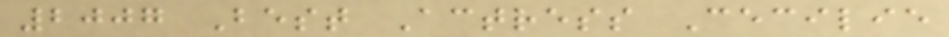2007 Best Actress Cecilie
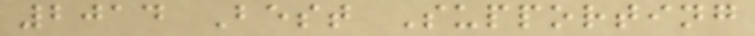2014 Best Supporting
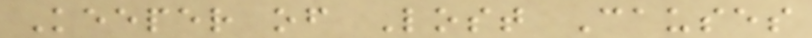Keeper of Lost Causes
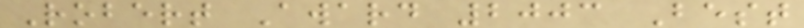Robert Award 2003 Best
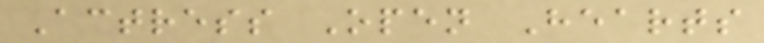Actress Open Hearts
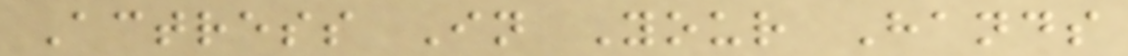Actress In Your Hands
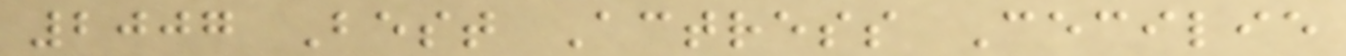2007 Best Actress Cecilie
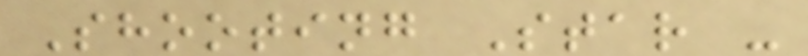Shooting Star -
